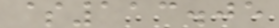$113.05
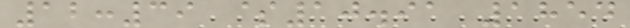12:39 $10.91 1854
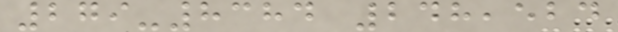279-8384 248,524
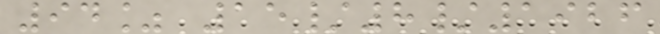94% 15/8/1926
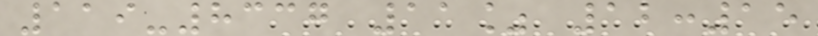119-8337 11% 12:15
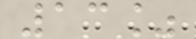13%
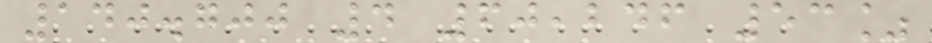140.700 4 60,246 53%
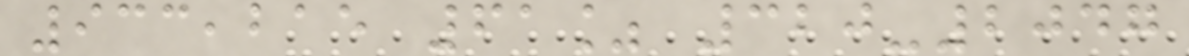933,215 61% 320-2047
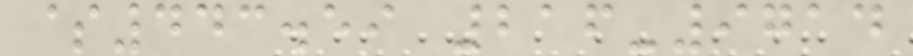$443.59 216-9714
